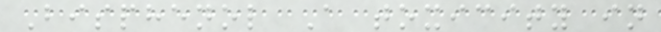Bisphenol A toxicity in
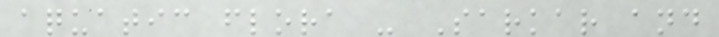aquatic flora - Sarkar and
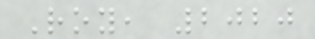Roy, 2020
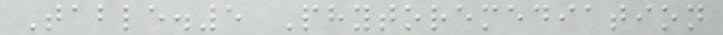Table.5 Phytoremediation
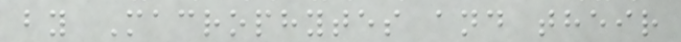by Macrophytes and their
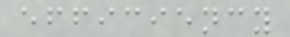efficiency
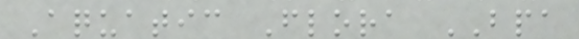Aquatic Flora BPA
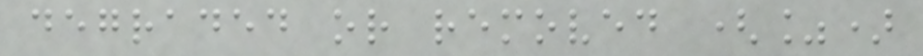degraded or removed (%)
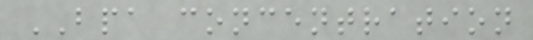BPA concentration
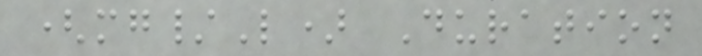(mg/L) Duration
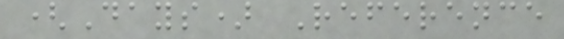(Days) Reference
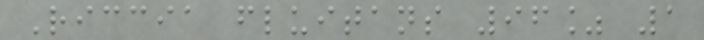Riccia fluitans 96% 1
